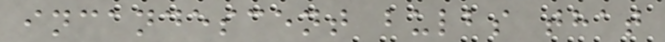incandescent bulbs that
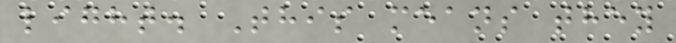light. This means they
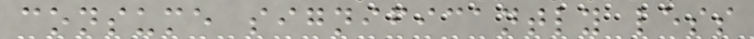consume significantly less
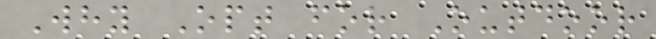Why Opt for Outdoor
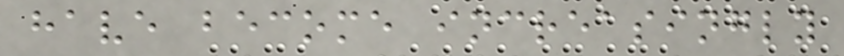have become increasingly
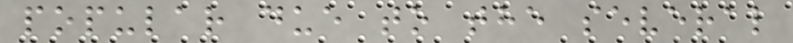popular due to the several
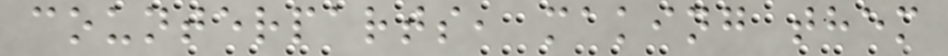counterparts, making them
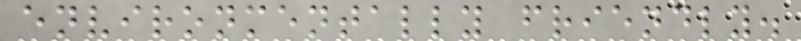environmentally friendly.
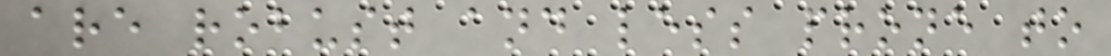are robust and less prone to
